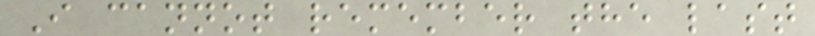I cannot remember the last
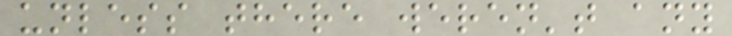unless there weren't any
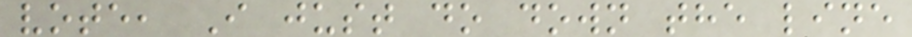vote, I just do down the line
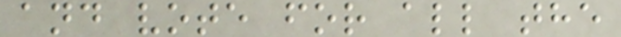and vote for all the
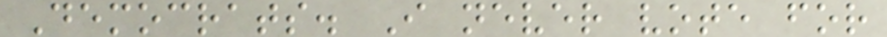Democrats. I never vote for
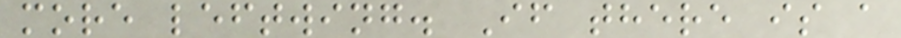more leftwing. If there is a
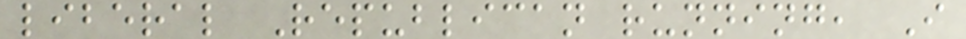liberal Republican running, I
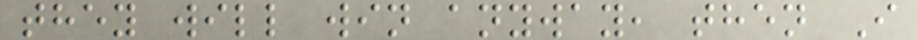they will win anyway, then I
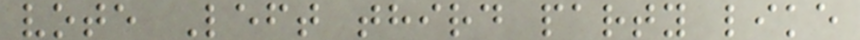vote Left third party like
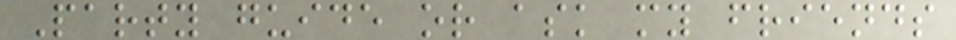Party guide or ask my friends
